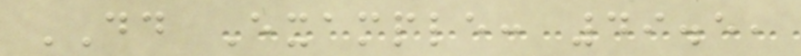DD Example: 49.5,
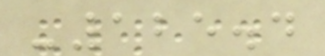-125.4
